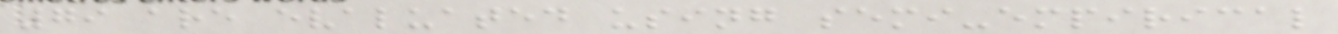79 are evaluated using semi-empirical
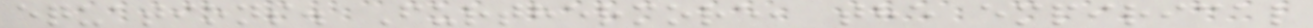equations. Furthermore, the empirical
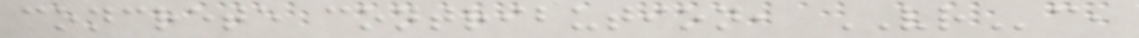concrete contribution, VRc,
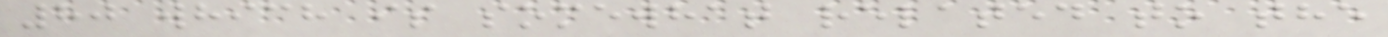80 which is somewhat related to the
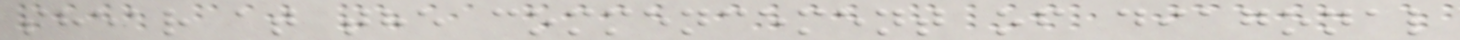shear at the commencement of diagonal
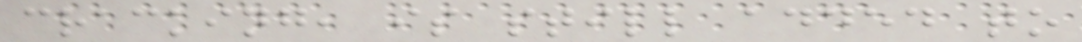cracking, is still added to
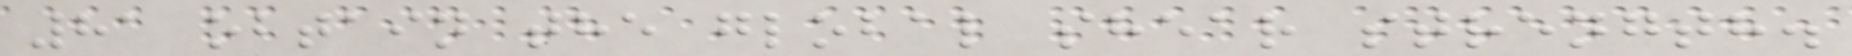81 obtain the global shear strength.
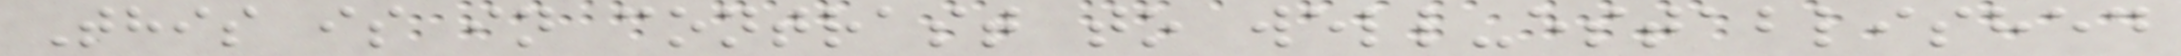This is in contrast to well-established
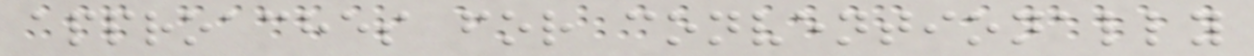approaches for conventionally
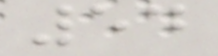54
